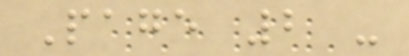Page 2 -
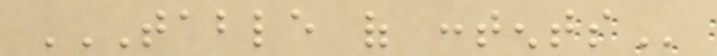TABLE OF CONTENTS
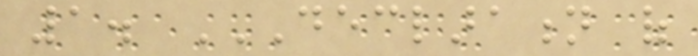1. DECLARATION OF
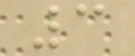3
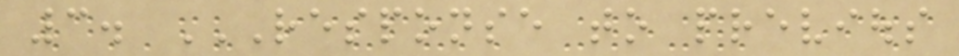3. RESPONSE TO PREVIOUS
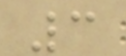3
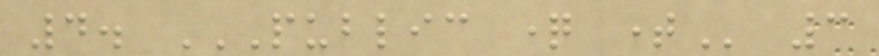4. PUBLIC QUESTION TIME 3
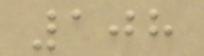108
